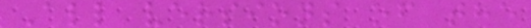All versions of the
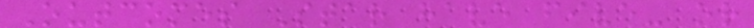Outcomes Star have five- or
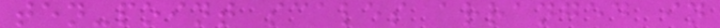ten-point scales arranged in
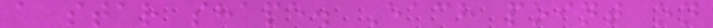a star shape. Each point on
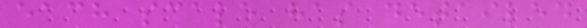each scale has detailed
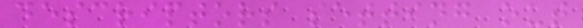descriptors setting out
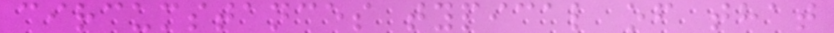circumstances typical of that
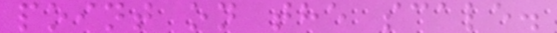point on the scale.
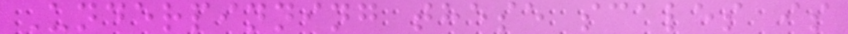Underpinning these scales is
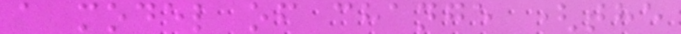a model of change (the
